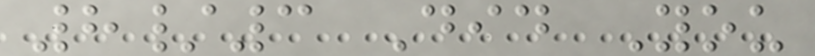8/3 Did You
